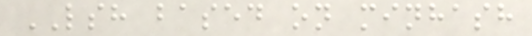LSH based on minhash
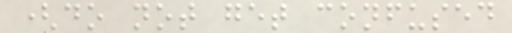(do not get confused
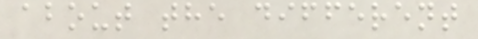about the different
